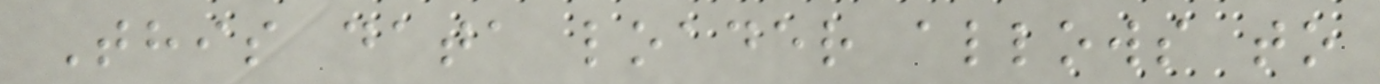This data loader allows to
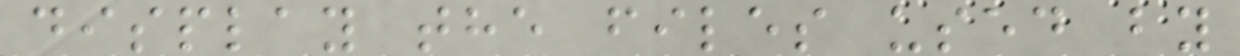display the files used by
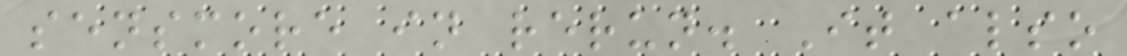sensmore in rerun. It also
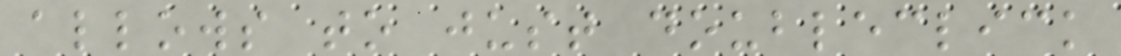allows to just doubleclick
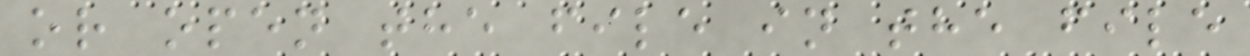or open the file in the file
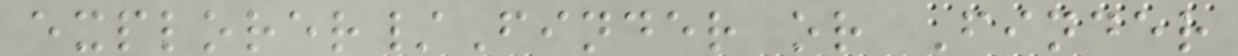explorer/Finder or Finder
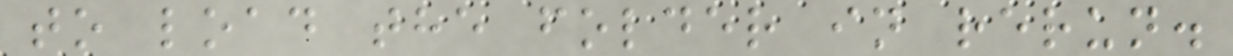to load the folder in rerun.
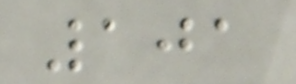101
